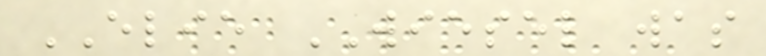ELIE WIESEL was
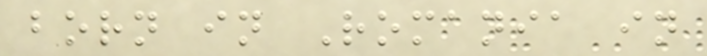born in Romania in
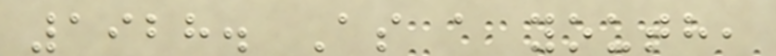1928. As a youth,
